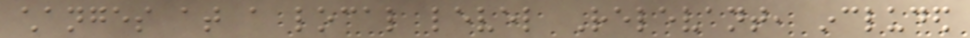changes at a local level Relevant, included
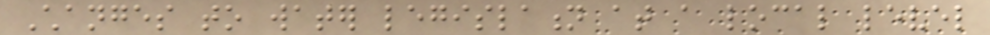Changes to water legislation at a local level
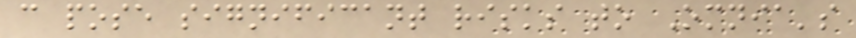can pose significant risks to Omnia's
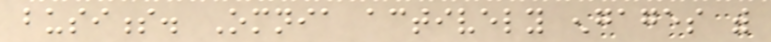business. Omnia actively engages with
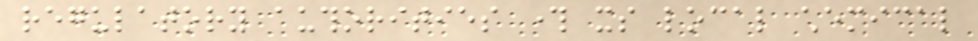regulatory authorities through its local chemical
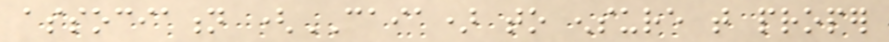association (CAIA) to ensure that proper
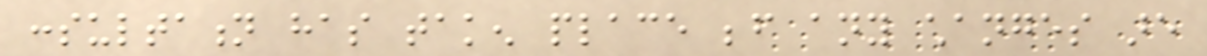consultation has taken place before any changes are
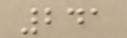241
